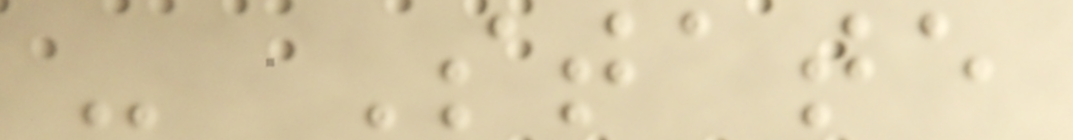- State
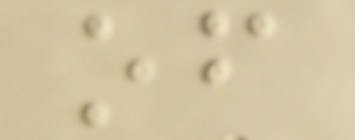of
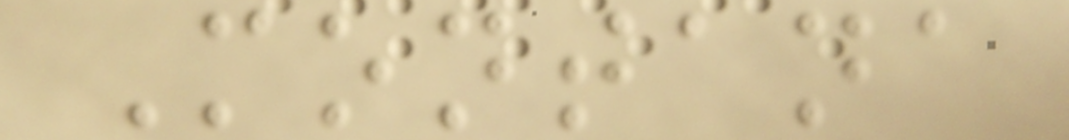Montana
